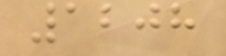1208
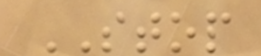STOP
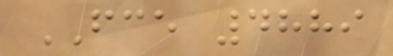FCE 4889
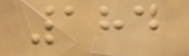184
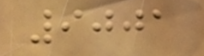9001
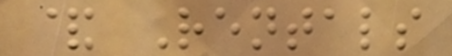& Rentals
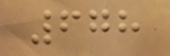678
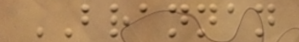BRANNAN
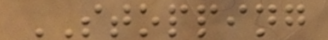STOPPING
